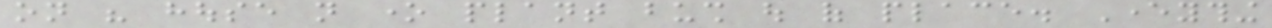on his house not one plant bush out of place. Everything
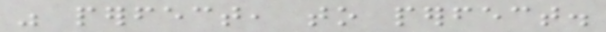was perfect, to perfect.
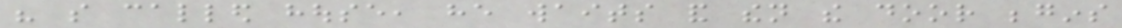his so called house, he waits and then the door begins
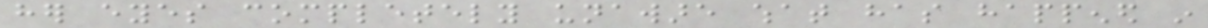her eyes completely unaware what has happened in
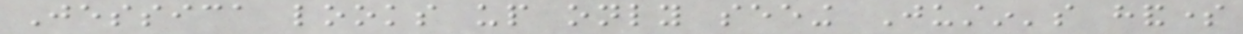Jessica looks up only seeing Justin's handsome
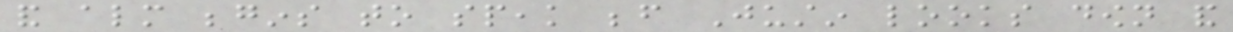and almost begins to speak before Justin looks down and
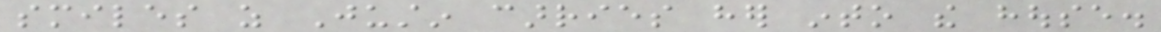smiles as Justin carries her into the house.
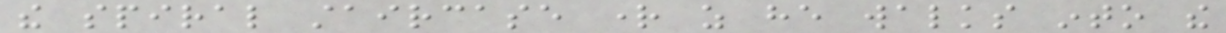the spiral staircase right as he walks into the
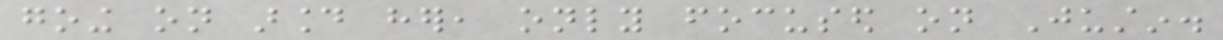going on around her, only focused on Justin.
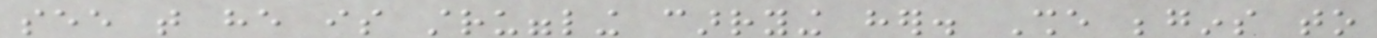see that he is struggling carrying her. She begins to
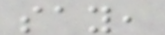say,
